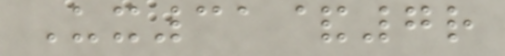Ux31&7r
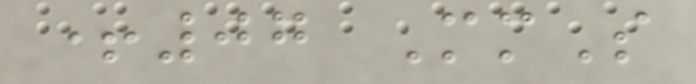+07 MmS
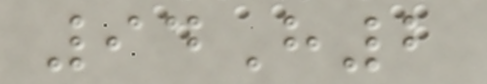94H2
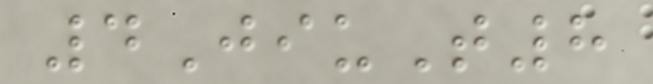4JiuT8
